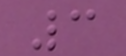3
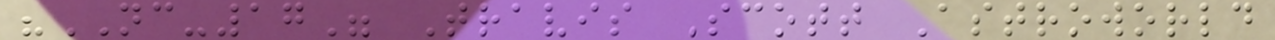"NC-17" Travis Scott Astroworld
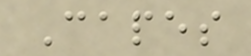Capes
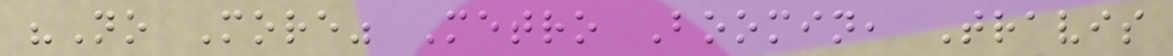"No More" Metro Boomin, Travis
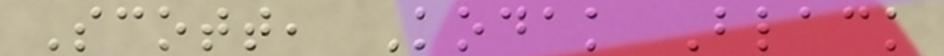Scott, Kodak Black
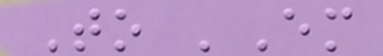To 'Em
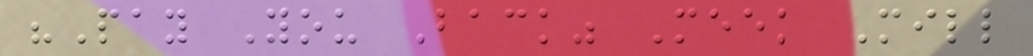"Pay You Back" Meek Mill
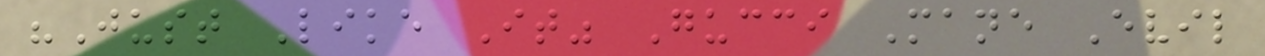"Just Like It" Gucci Mane Evil
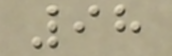98
